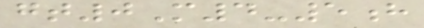gt0M4-5h
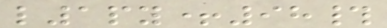l1py+98#
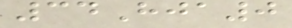34Hja0
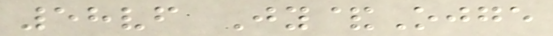58vf Jy&Ojge
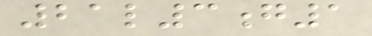21l3g1
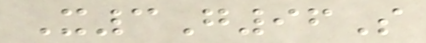X3G96S
